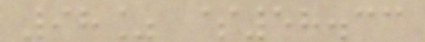98% $58.33
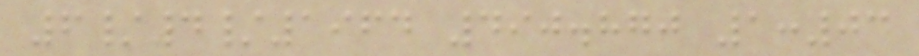6/4/1964 490.870 1:03
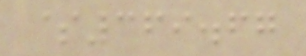$369.67
